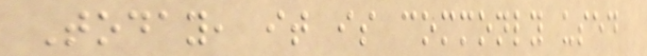Today, it is commonly used
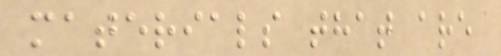materials that are
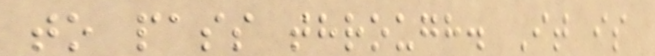to pass through. It is
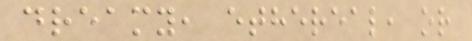dreamy, ethereal, or
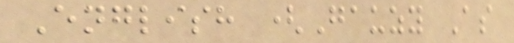English (Gauzy As
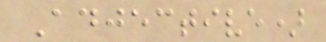Adjective)
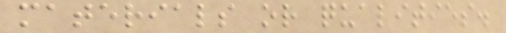materials or qualities.
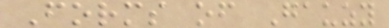Forms of Gauzy
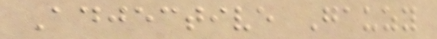Adjective Gauzy
